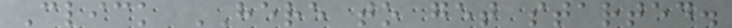Click HERE to get started.
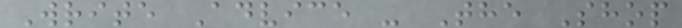Write Advice - The Shop
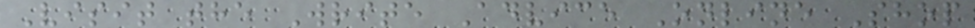Visit the Write Advice Online Shop
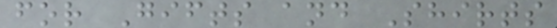for Gifts and Shirts
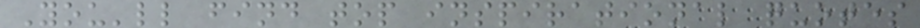You'll find top inspirational quotes
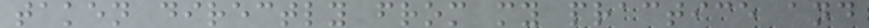taken directly from my practice and
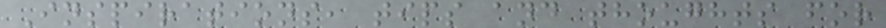Inspirations, tips and thoughts for
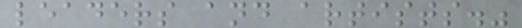leaders and artists."
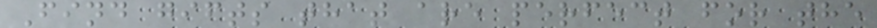Find gifts that are perfect for the
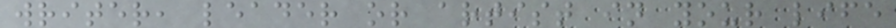writer, leader or artist in your life
